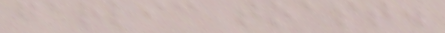garlic toast.
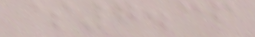$7.36
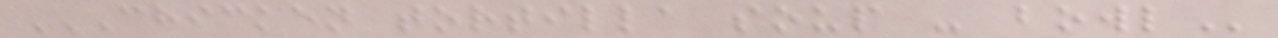CHICKEN TORTILLA SOUP - BOWL
